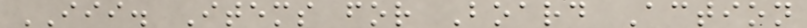III. Items for Board Action
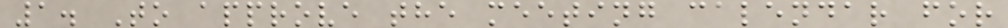1. To approve the meeting calendar for
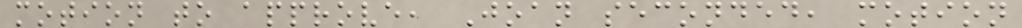motion to approve, Joan seconded, motion
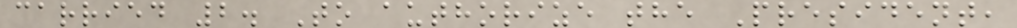carried 2. To authorize the President,
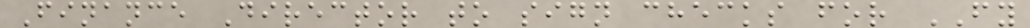Finance Director to sign checks for FY
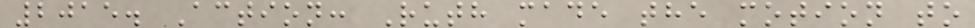2015. Action: Ruth made the motion to
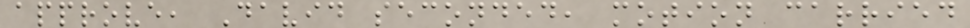approve, David seconded, motion carried
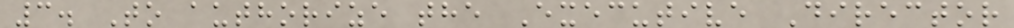3. To authorize the Executive Director
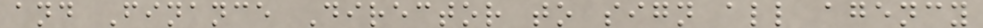and Finance Director to sign all agency
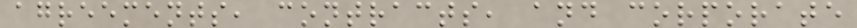agreements, contracts, and corporate
